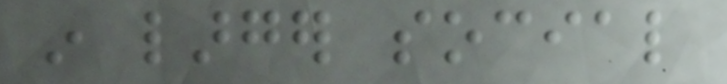in larger social
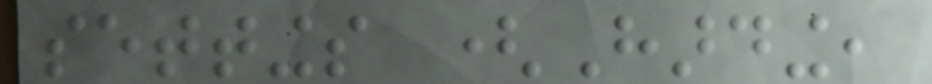settings (Harding,
